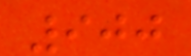900
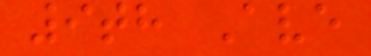9th Ave
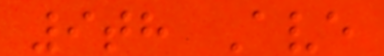9th Ave
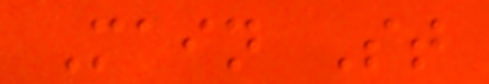Main St
